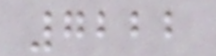7222
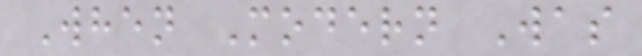When Modern Was
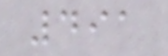491
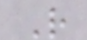R
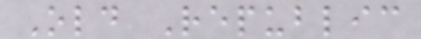Old Republic
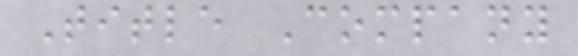Title Company
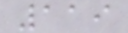119
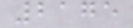2175
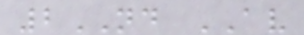2ND AV
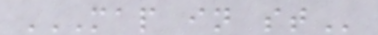MAP IN ST
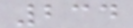234
